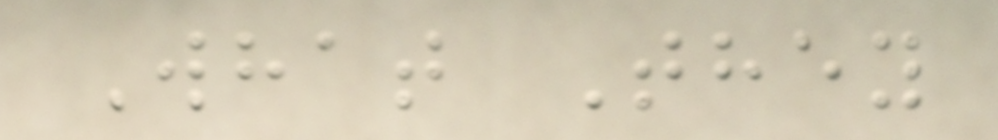What They
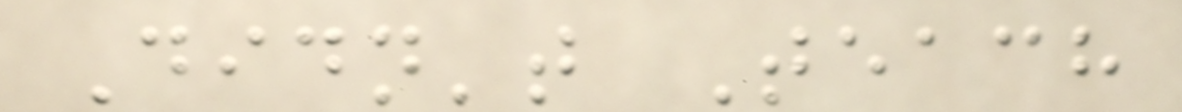Didn't Teach
